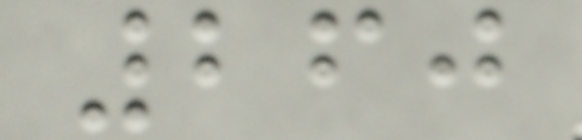260
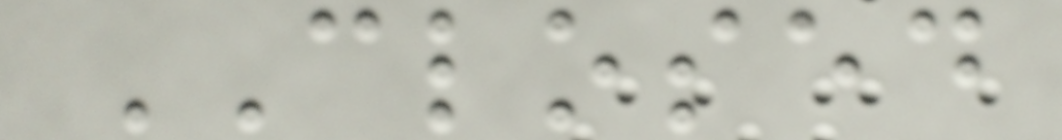CLOSED
